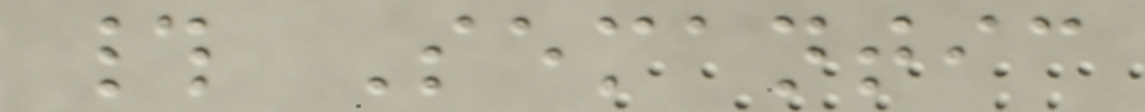# Semantic
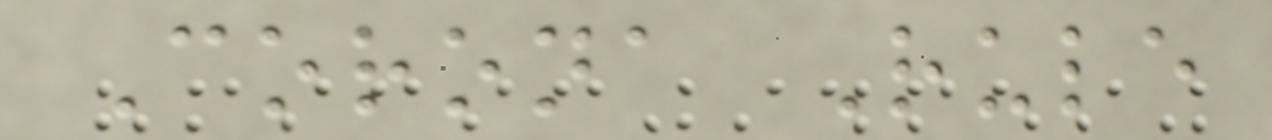Corona Rule
